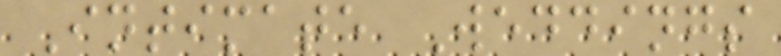Intimate Weddings
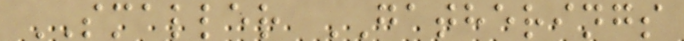SMALLER GATHERINGS
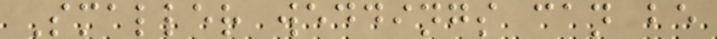Smaller weddings can be
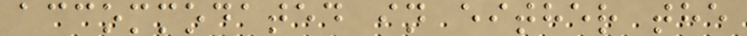accommodated in either the
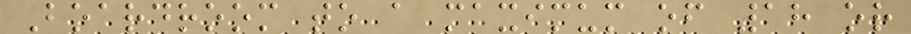Boardroom to a maximum of 18 or
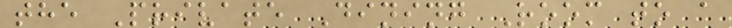the Private Dining Room to a
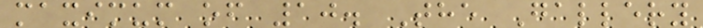maximum of 10. The Gallery
